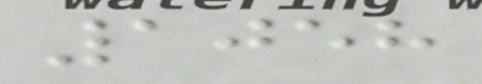1058
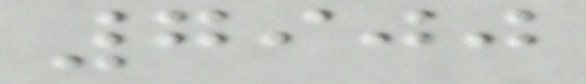7900
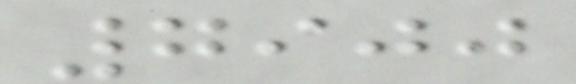7900
